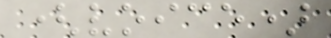(voice)
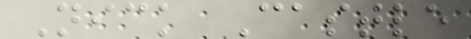Nick Castle
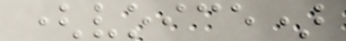(voice)
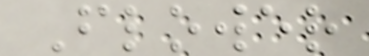Flower
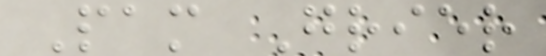Pam Grier
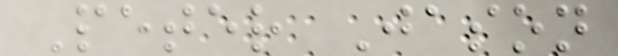Peter Jason
